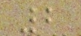2
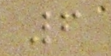6
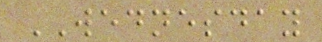WEDNESDAY
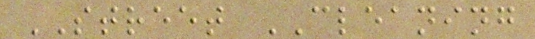STREET CLEANING
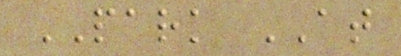PARK AT
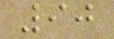90
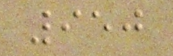950
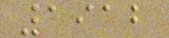1912
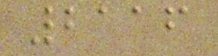2116
